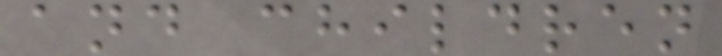and children
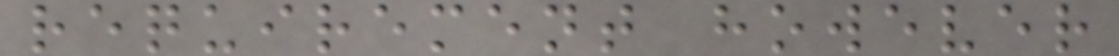requirement however
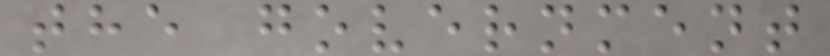the government
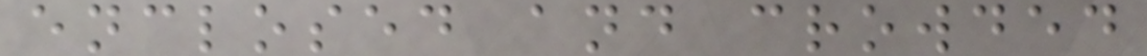enclosed and crowded
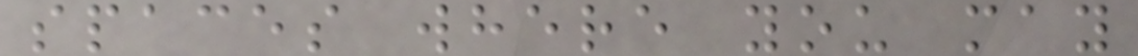spaces where you may
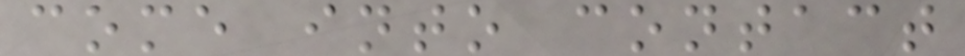come into contact
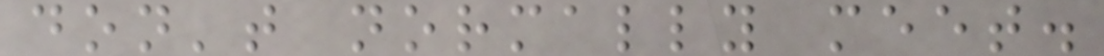don't normally meet.
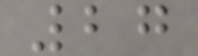27
